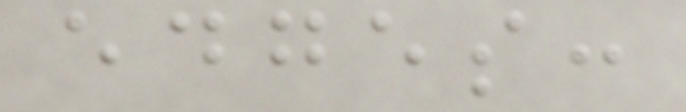edges:
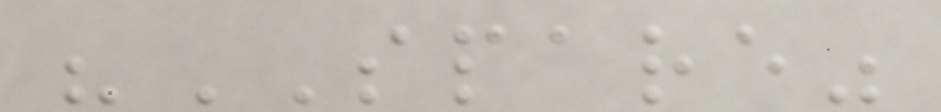"SPARE"
